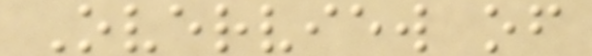Overview of
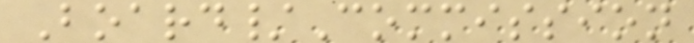Board/Commission
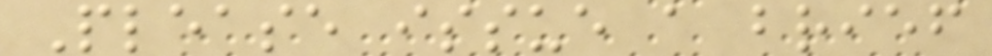Please issue a brief
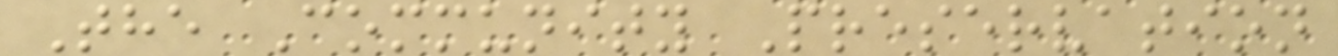The Community Preservation
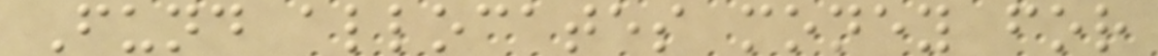Fund allocates money for
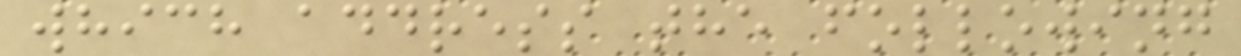which address the following
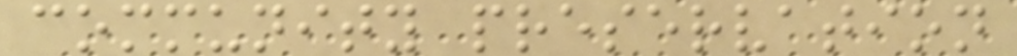community preservation
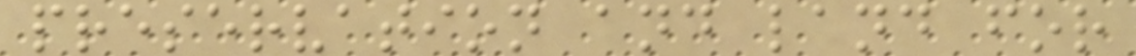preservation and land for
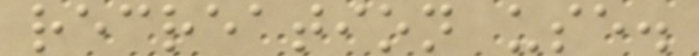recreation use.
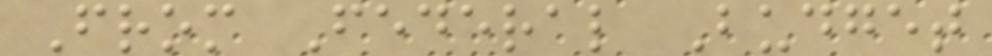From Federal Budget
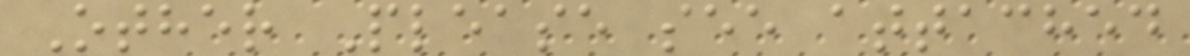Other Please see attached
